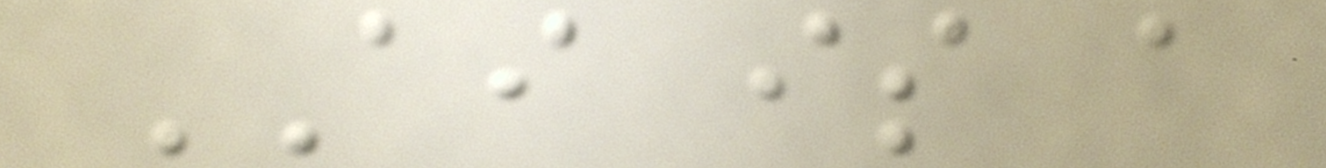AI is a
